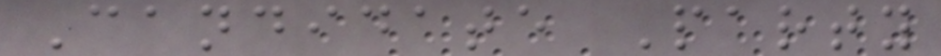Candidate Party
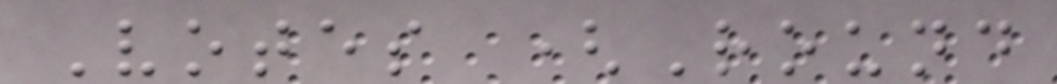Votes (Round
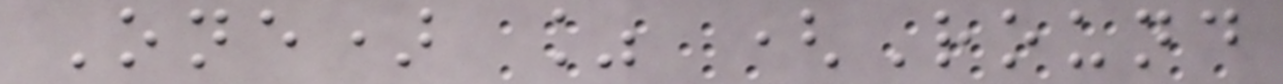One) % (Round
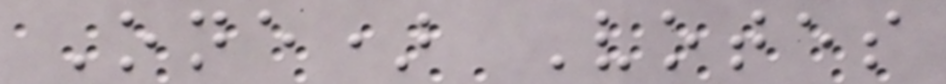One) Votes
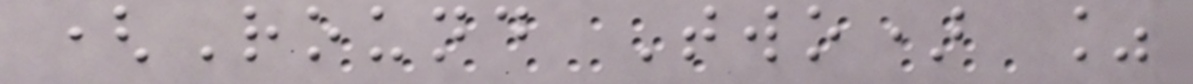(Round Two) %
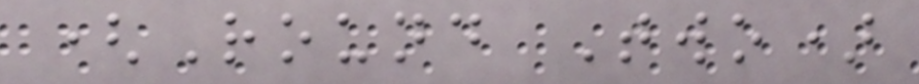(Round Two)
